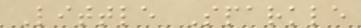Little Sparkle
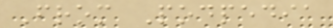From Podpedia
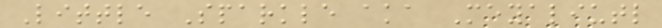Little Sparkle aka Meyaliutl
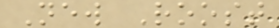New Roost
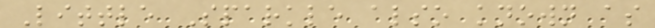Little Sparkle also known as
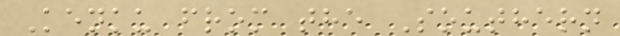Kenku from the Southern
